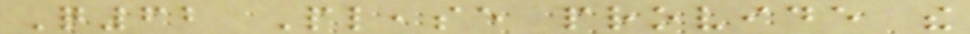Q62 Please provide the
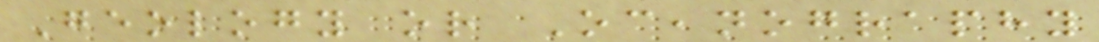Geology or Oceanography
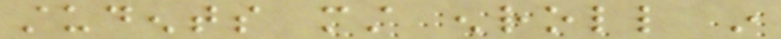students must enroll in
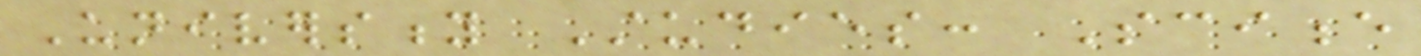University Studies: Science
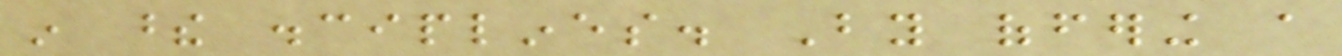in these disciplines. By offering a
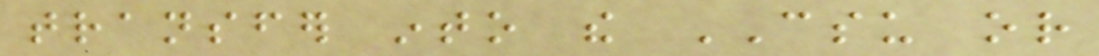transfer into the CSU or
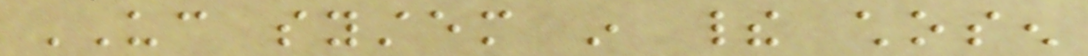UC system in their chosen
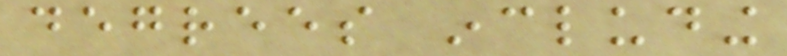degrees including
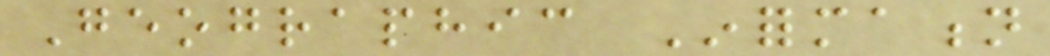Geographic Information
